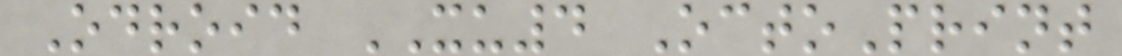Odroid XU4 OctoPrint
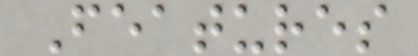Features
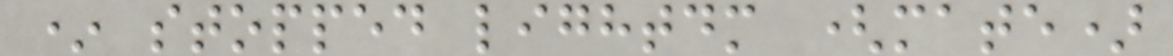* stopped lightdm (mate)
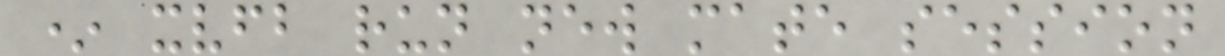* xvfb run new mate session
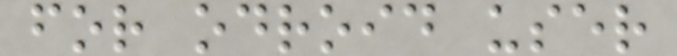for odroid user
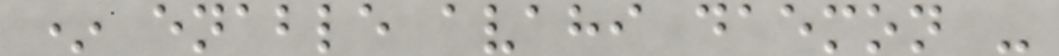* enable avahi daemon -
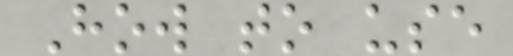How to use
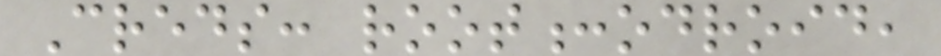Creds: root:odroid,
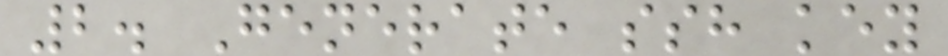2. Generate ssh key
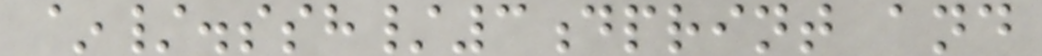~/.ssh/3dprint and
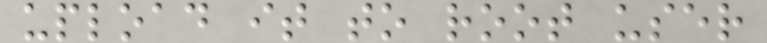upload it to root user
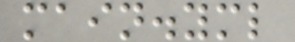main.yml
